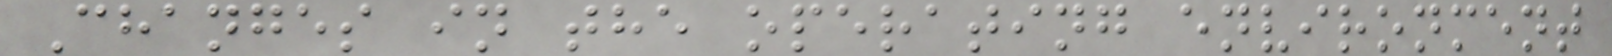Changes in the operating environment
